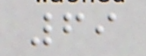69
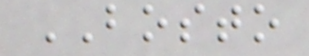BOSTO
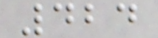424
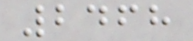2468
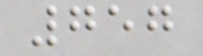757
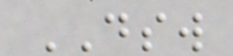DSW
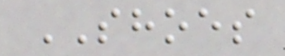SHOES
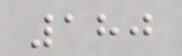180
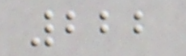222
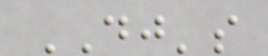DJ's
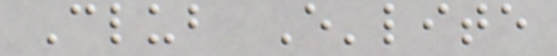Club E'lite
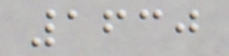1630
